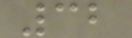32
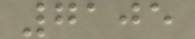7105
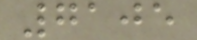7105
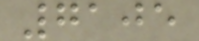7105
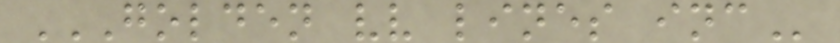GOLDEN VV LINES INC
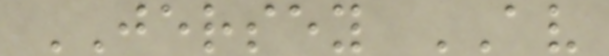JERSEY AV
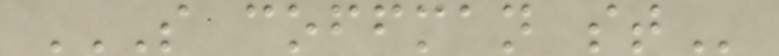S COFFMAN ST
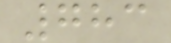783
